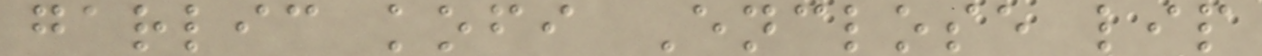garlic kofi Enclose lip
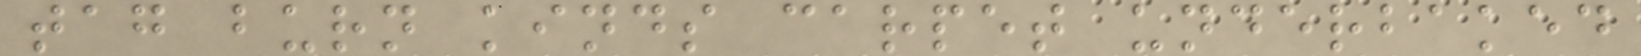tag burn kinds carpet underbaked
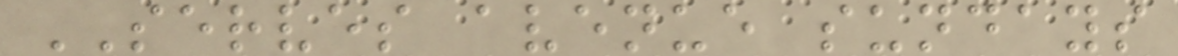SERVES avenue sundays
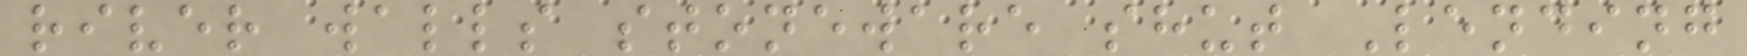river walls stoneware shut Lending
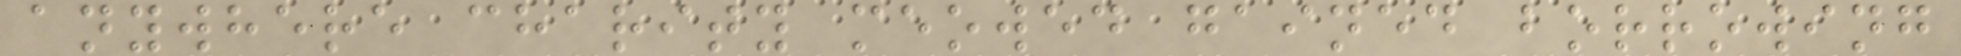anywhere charity meowed gained borrowing
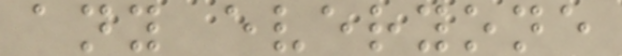any everyone
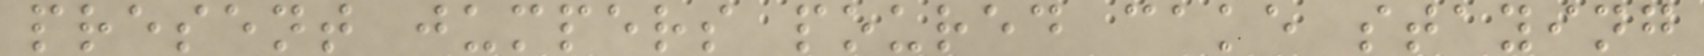present jumpers poured cake staying
